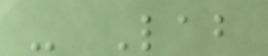- Lab
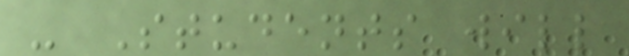- Students will
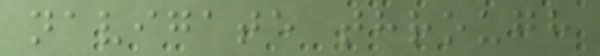navigate through
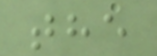the
